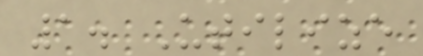1. Utilize
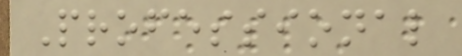Professional
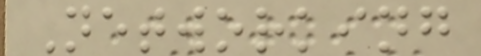Networking
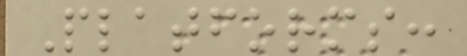Platforms:
